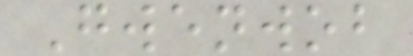Gwenwob
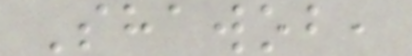Shawob,
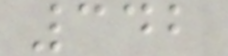342
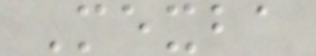Mexba
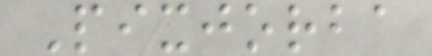Pixjorba
